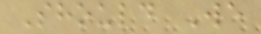Should We
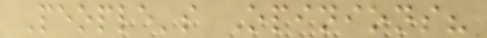People's Opinions?
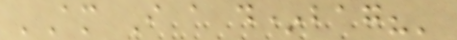'Am I a d*bag?'
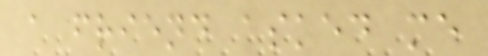a friend asked me
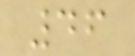46
